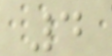4
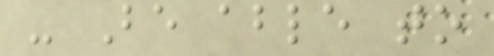- Be able to
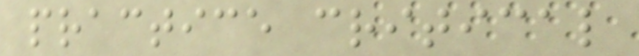practice critical
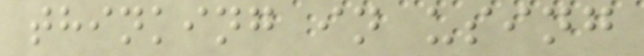thinking in using
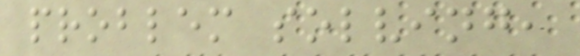problem solving,
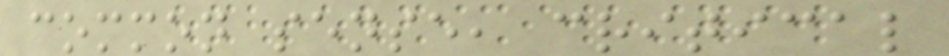common sense, critical
